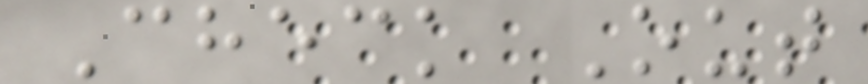Check Out
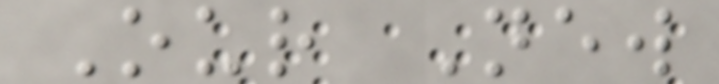Our New
